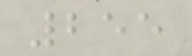255
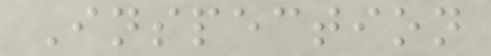Inspection
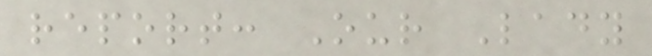report: Our Lady
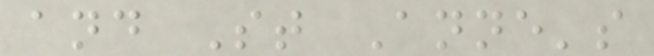and St Anne's
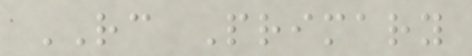RC Primary
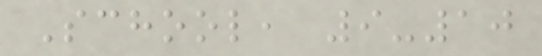School, 9-10
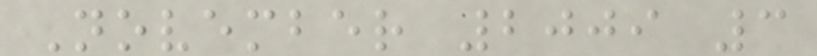November 2009 3
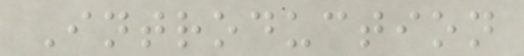Introduction
